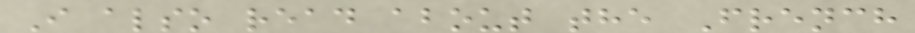I also read about the French
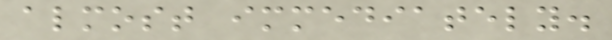almost immediately.
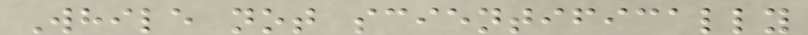While not scientifically
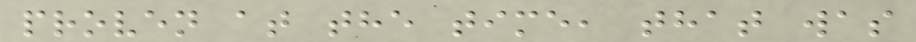proven at the time, that was
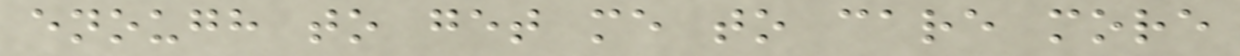enough to get me to care more
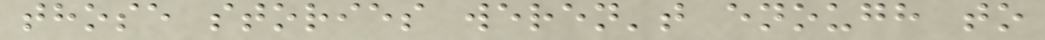those stories weren't enough to
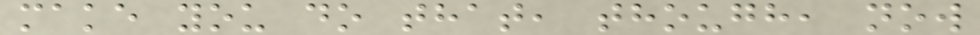make you do that, though, now
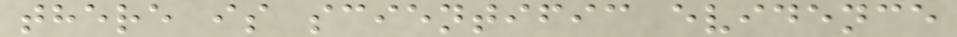there is scientific evidence
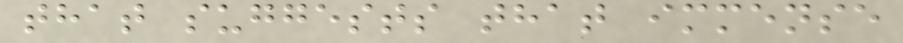that suggests that immense
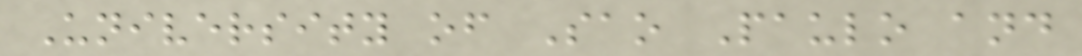University of Sao Paulo and
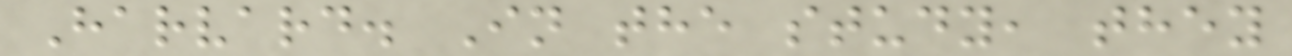Harvard. In the study, they
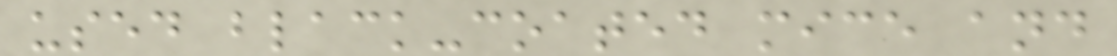used black-coated mice and
